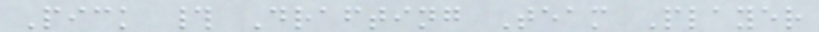Pick # Drafting Team Player
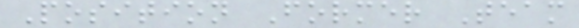Position Former Team
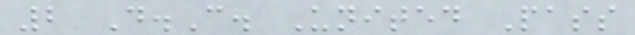2 D.C. United Pass
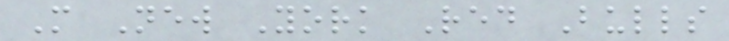M New York Red Bulls
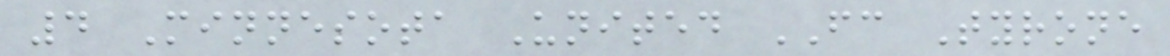4 Minnesota United FC Tyrone
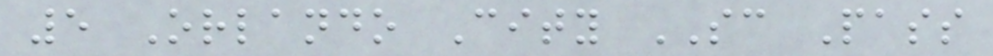5 Orlando City SC Pass
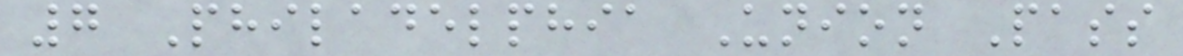7 Philadelphia Union Pass
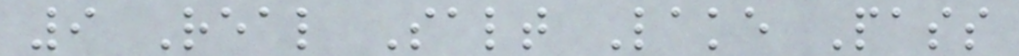9 Real Salt Lake Pass
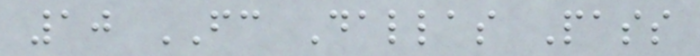10 FC Dallas Pass
